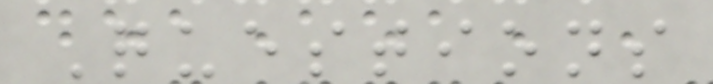Questions
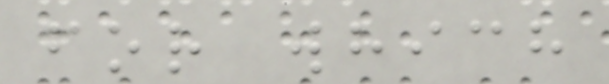for which
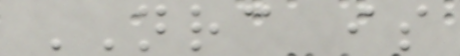NRC is
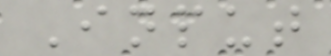Input
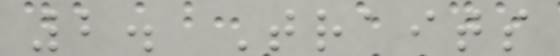2. Traits
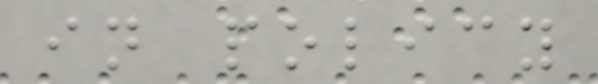in policy
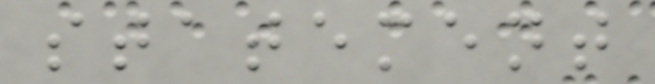statement
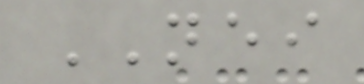NEI
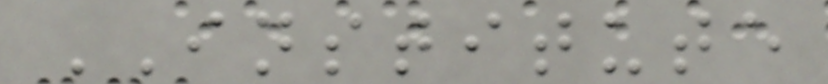INSTITUTE
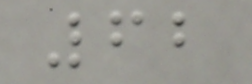62
